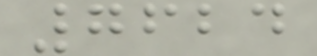7624
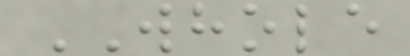WHOLE
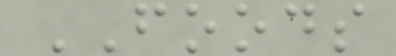FOODS
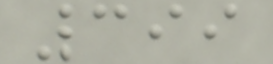399
